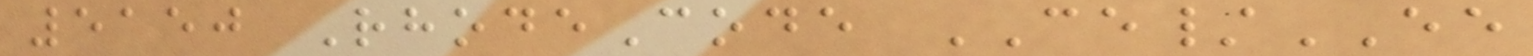5150 RhodeCode CE/EE
